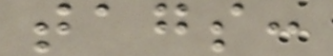tags:
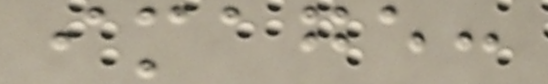image:
